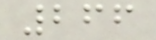266
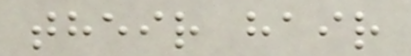their hair
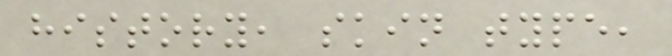history, skin type,
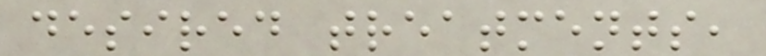desired treatments,
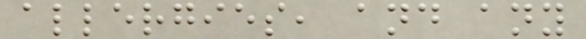allergies, and any
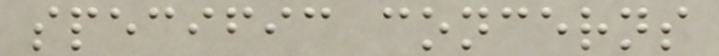specific concerns
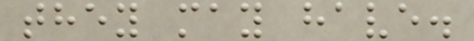they may have.
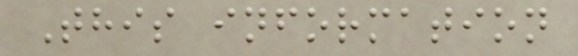This information
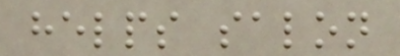helps salon
